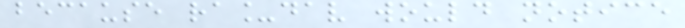because ra_dav would notice
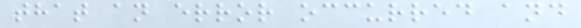that an error occurred and
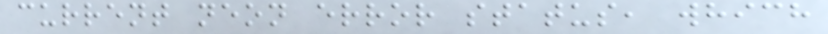current neon error status, which
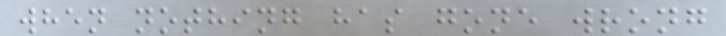when nothing has gone wrong
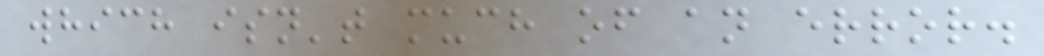which isn't much of an error.
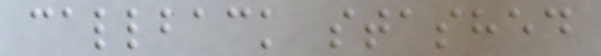callback stashed
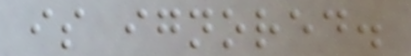is ignored.
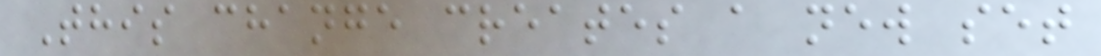This change creates a new set
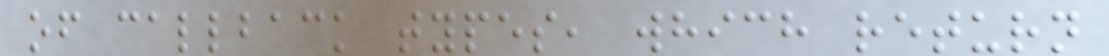of callback types, which return
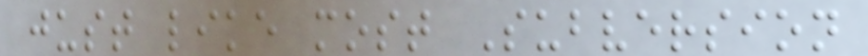just like most Subversion
